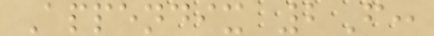Appendix 2F:
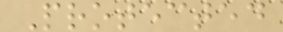Protected
